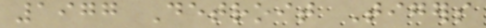1977 Detroit Tigers
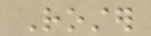Roster
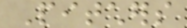Pitchers
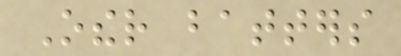Other batters
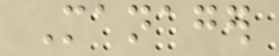Manager
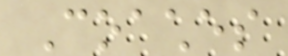Coaches
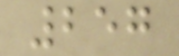257
